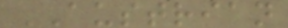AUSTRIAN
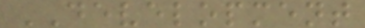DEVELOPMENT
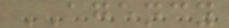AGENCY
